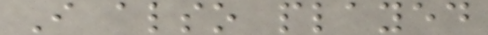I also played
